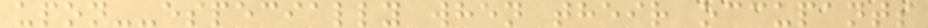upon--especially when their occupants
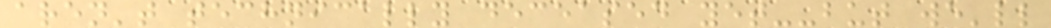aren't technically deceased yet--but we'll
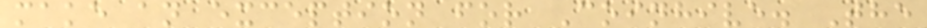make an exception for Coinhive. The
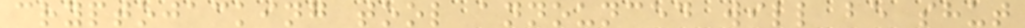cryptojacking tool announced will be shut
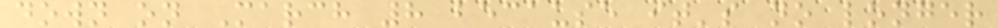down on March 8 because it's no longer
